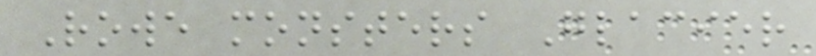Rowe monsters Glacier
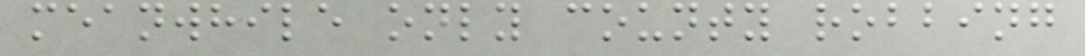meanwhile only county robbing
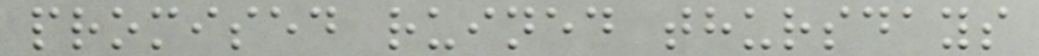promised ruined thursdays
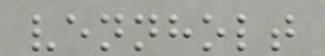vennholt
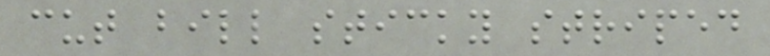cut bill sticky striped
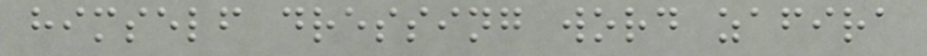himself dressing word zafira
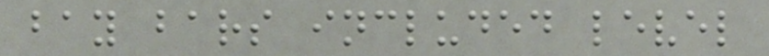bay bars included level
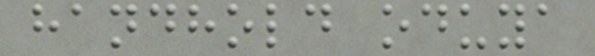handhold oduya
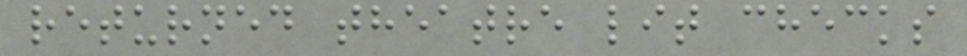returned theatre lit checks
